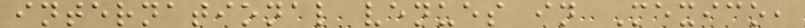international venues in Mexico,
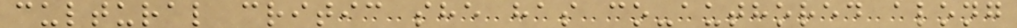cultural critic she has co-authored along
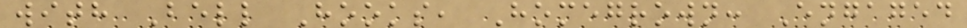with Bell Hooks, Homegrown: Engaged
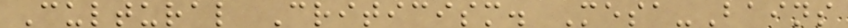Cultural Criticism. Mesa-Bains
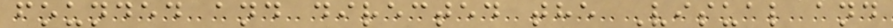founded and directed the Visual and
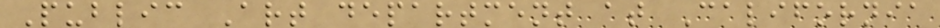Public Art department at California
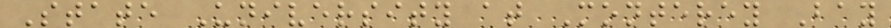State University at Monterey Bay
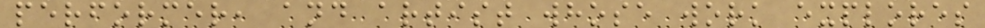performer, and artist whose work explores
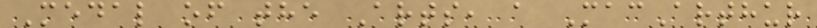Medal of the Arts, a MacArthur
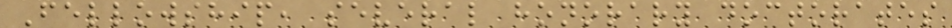Fellowship, several honorary doctorates
